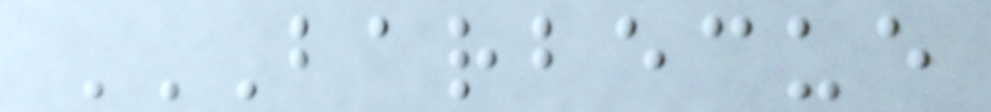BARBECUE
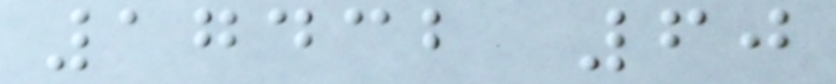17432 60
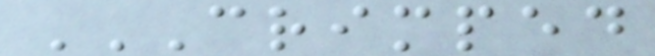CRIMPED
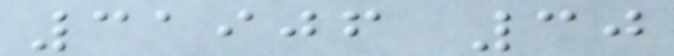31906 30
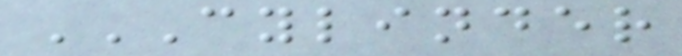CYLINDER
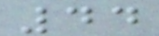44
